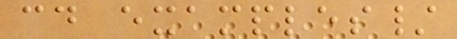cd examples/
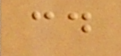cd
